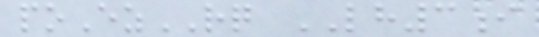poEzRQ LH3i
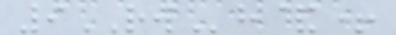9RWh&+
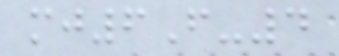mj6F-4
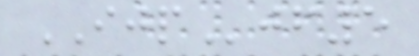IJPjf5
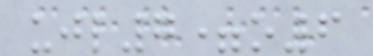ujl7=o6
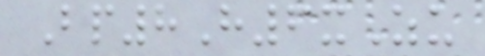Bp8H6xZu
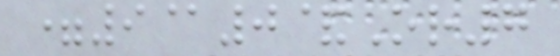=9@0&Or7
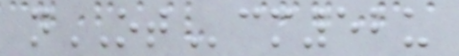nOTcm52u
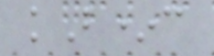kB*c
